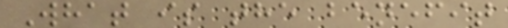What is the benefit
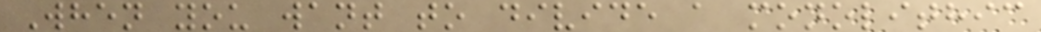When you want to divide a monolithic
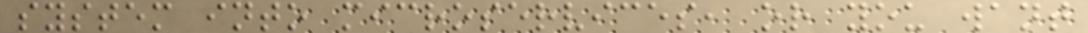system into microservices, or you want
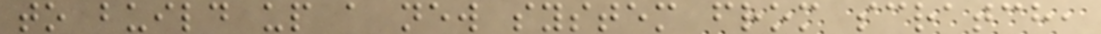to build up a new system from scratch,
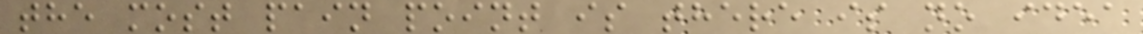the most pain point is there is no idea
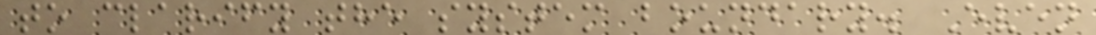to clarify the system boundary. Even
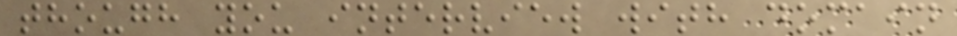though you interview with domain
